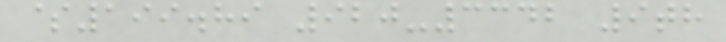$199.89 920-3342 9th
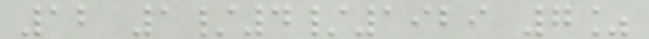12 1/4/1929 7%
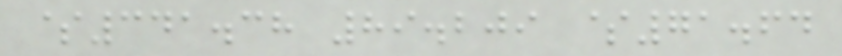$341.38 89.209 $71.64
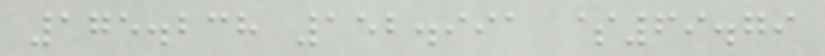175.238 152.991 $69.79
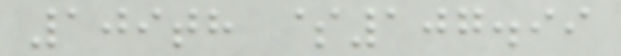109th $107.99
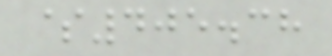$405.38
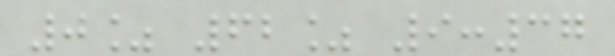0% 62% 9:37
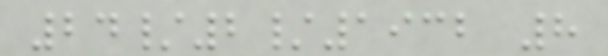24/2/1932 8
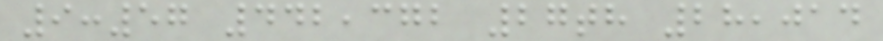9:57 442,372 27th 28,014
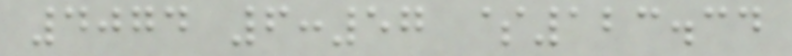4074 6:57 $123.34
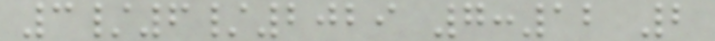3/6/2029 7:12 2
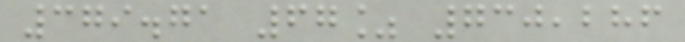379.71 67% 730,286
